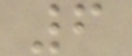6
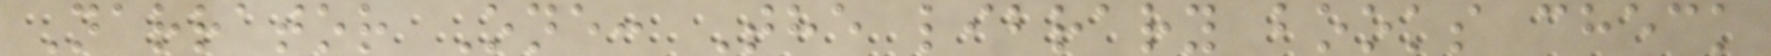Narrator One: The library books check
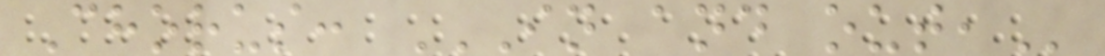Chorus: IN AND OUT,
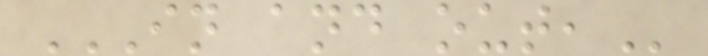IN AND OUT,
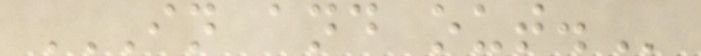IN AND OUT.
